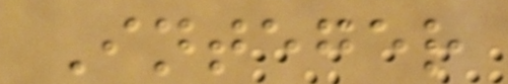Integer
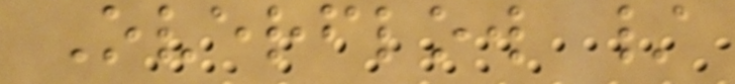Overflow /
